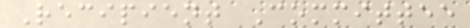Recipient Committee
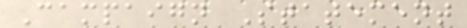Campaign Statement
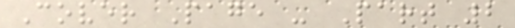Cover Page - Part 2
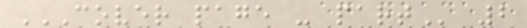COVER PAGE - PART 2
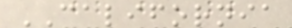CALIFORNIA
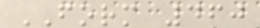FORM 460
